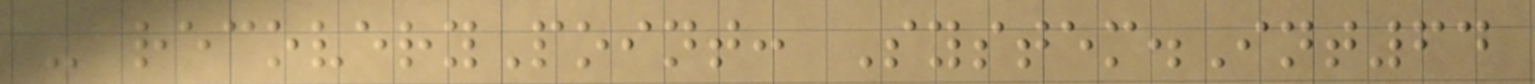- recoveryPoint: System.Int64
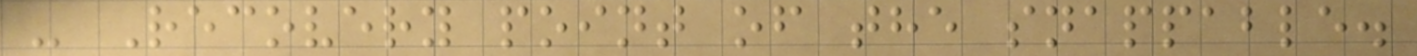- Recovery point of the snappable.
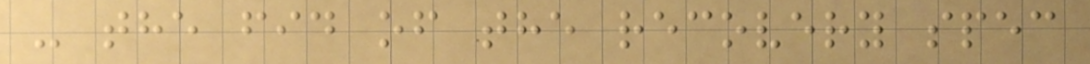- the fid of the recovery spec
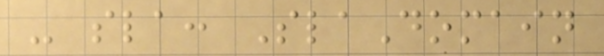- sla: SlaDomain
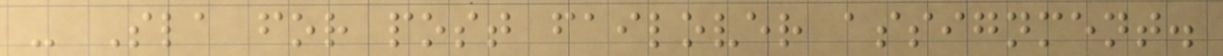- Sla for post failover assignment.
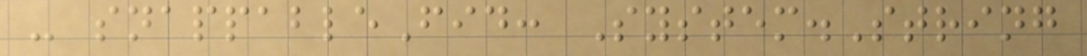- snappableFid: System.String
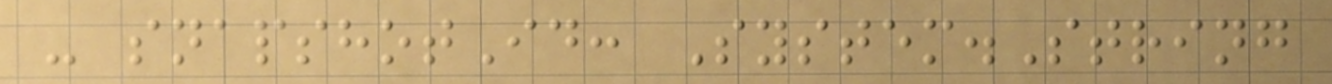- snapshotId: System.String
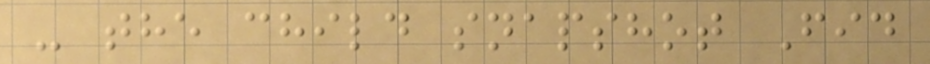- the child snapshot Fid
